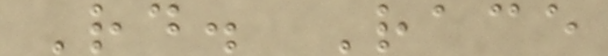Rd. Race
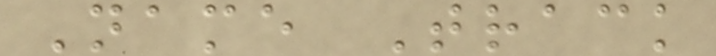Name Track
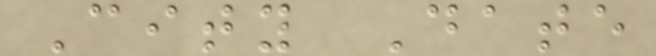City Date
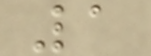1
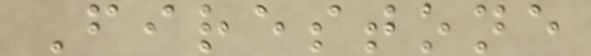Firestone
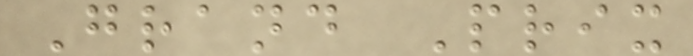Grand Prix
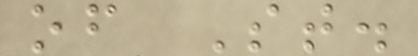of St.
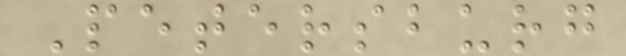Petersburg
